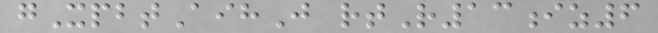gXpbtAihJ rtR13iz6
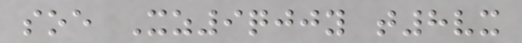soe Xz9qjjy t8vx
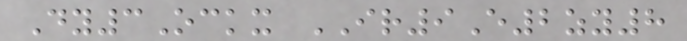Dy3Ockx IR9E2zy8
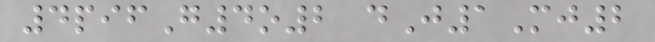4pifG4o2 dJ1Mj2
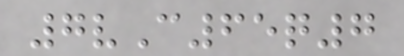7vC65q7
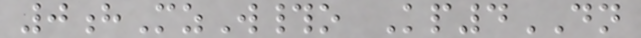0hMzW#o Kp4DN
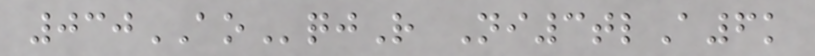030AOqjR Ni3tlA6k
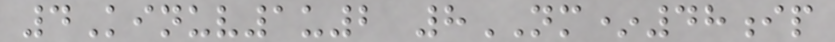4Kinuv1u2 8NM*48ip
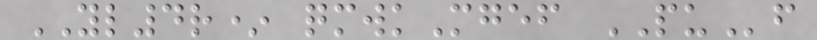YL4r* qmwkMgef PUf
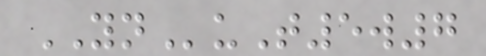YNuT5w7
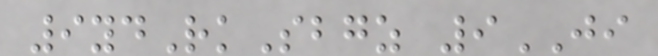9ydRkSbgz 9JI
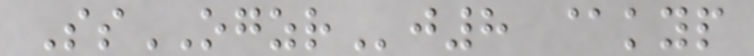SsOGZRj8 @kyp
